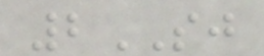2SJ
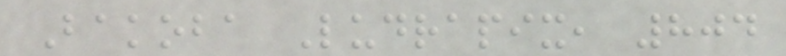Bakoba Ludrapix, 804
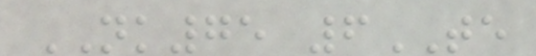NK75 6TE
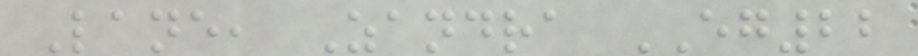Lane, Zandra EG22
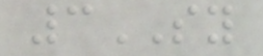3SY
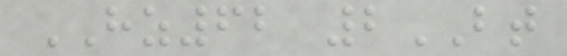HZ62 2BT
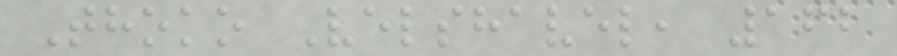Thoko Velshavel, 162
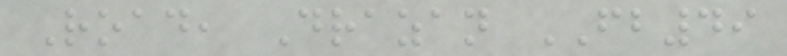Road, Drazan FB49
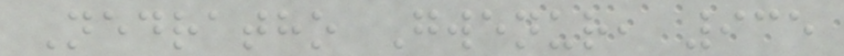Nedratho Gwenur, 935
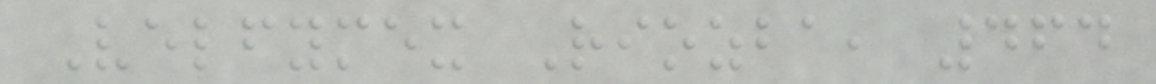Velfymex Riozba, 464
